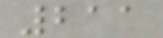211
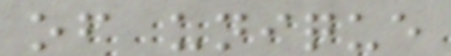of unique
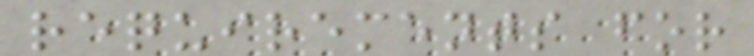requirements for
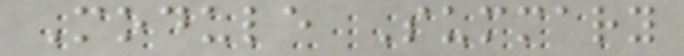Module Summary
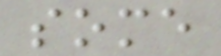some
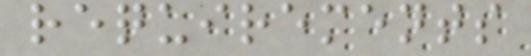requirements
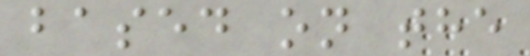based on the
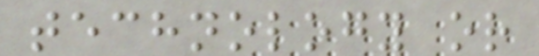technology or
